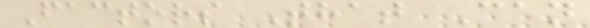Factors That Can
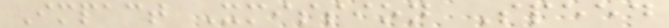Impact Xmission Speed
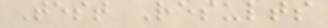Test Results
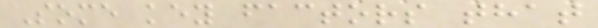Some key factors that
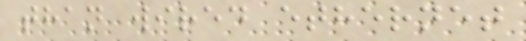than wired ethernet
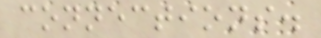connections.
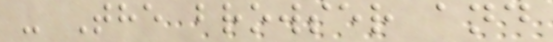- The browser and
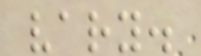vary.
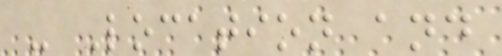- Location and
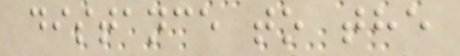distance to the
